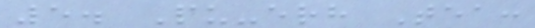5. Pu-erh Tea:
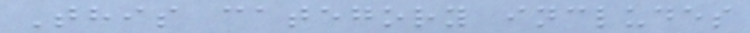This category includes
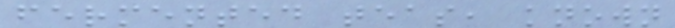fermented teas, known
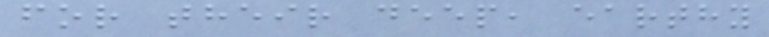for their deep, earthy
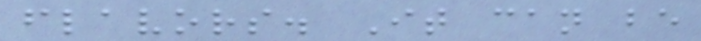flavors. It can be
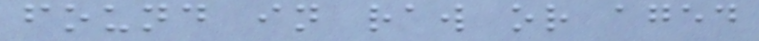found in raw or aged
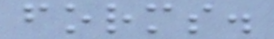forms.
